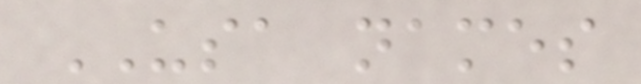USA names
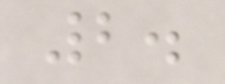2.
